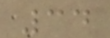34
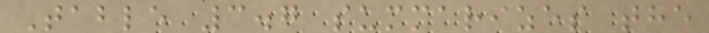Table 3.7 summarizes the
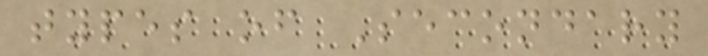types of Secondary
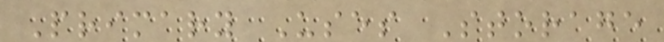Primary Uses Storage
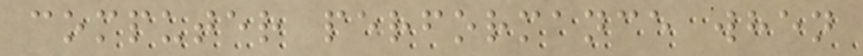computer performance when
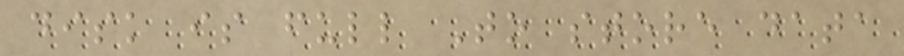disk is full To store data
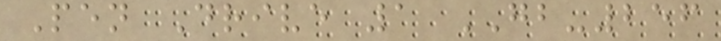Pen Drive 1 GB-256
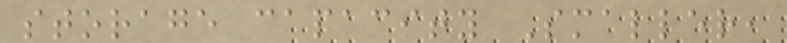storage capacity Smaller,
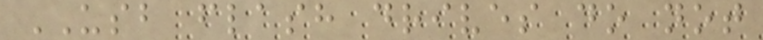USB flash drives do not
